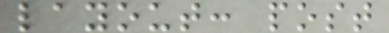layout: post
